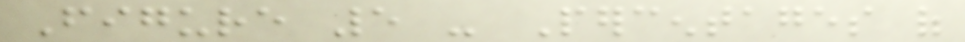Figure 5 - Percentages of
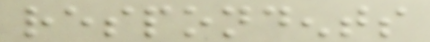respondents
